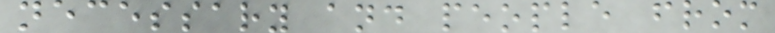necessary and people from
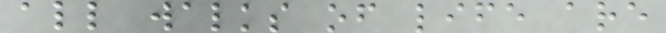all walks of life are
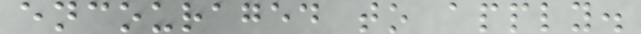encouraged to apply.
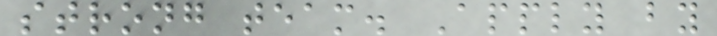strong team. Apply by
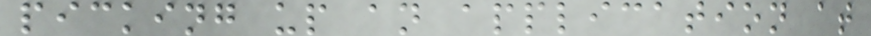picking up an application at
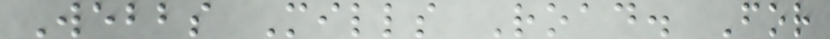Webbs Mills Road. For
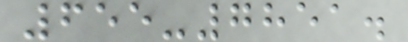655-7851.
